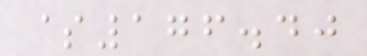$176.40
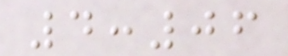4:06
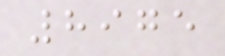8975
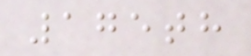175th
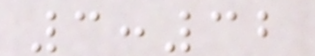3:32
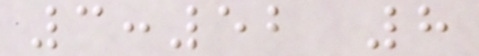3:52 8
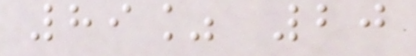89% 20
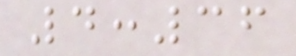4:36
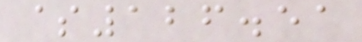$126.51
